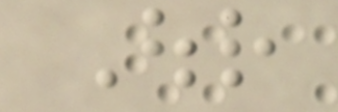Our
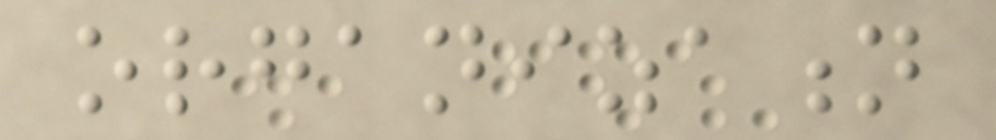organization
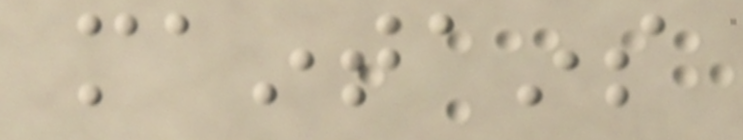maintains
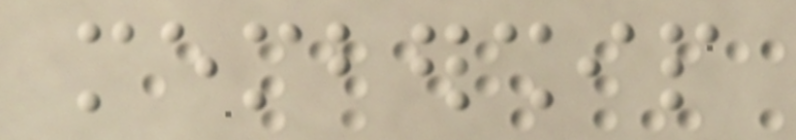membership
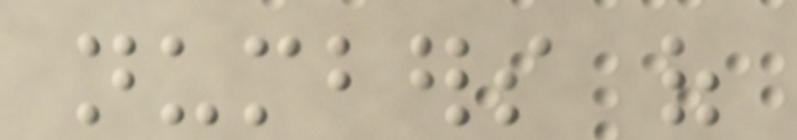numbers of
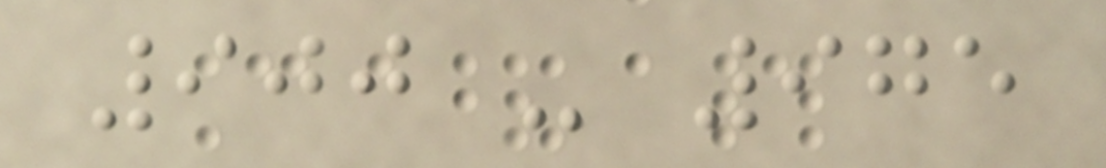900 - 975
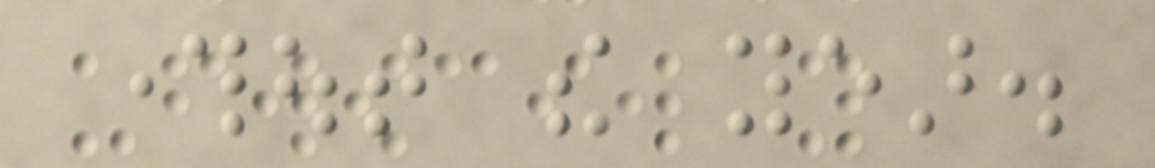throughout the year.
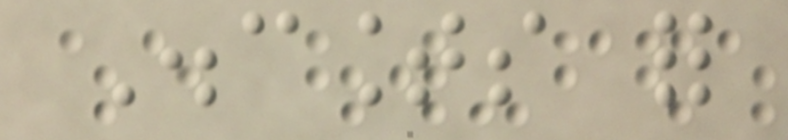Discounts for
